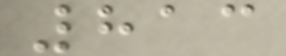813
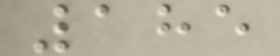185
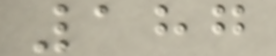187
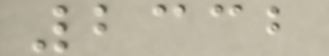2332
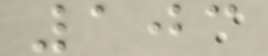103
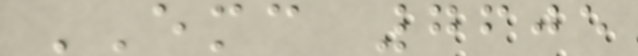EMC 7605
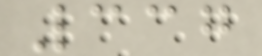337
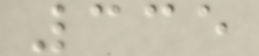335
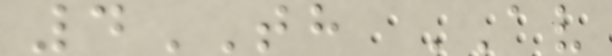4TH AV
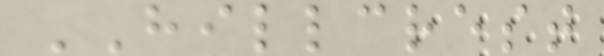HILLCREST
